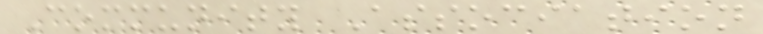Community Association
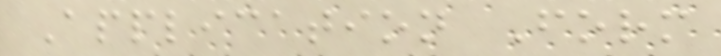Application Form
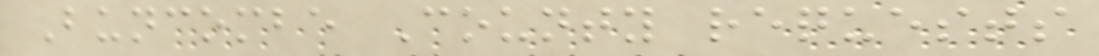Buncombe County requests
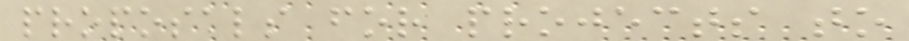proposals for projects to
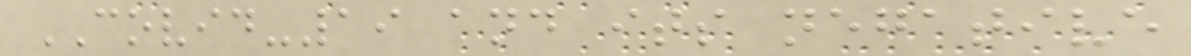COVID-19 and its negative
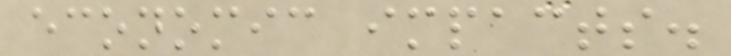economic impacts.
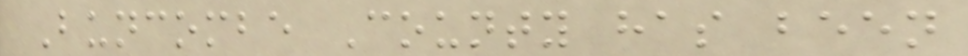Buncombe County has been
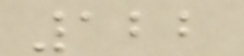122
